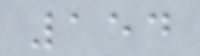154
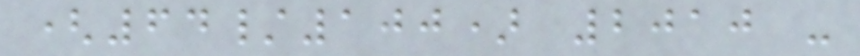(64/100) 2010 -
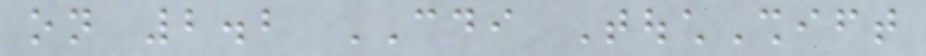on 2.2 CDI TouchShift
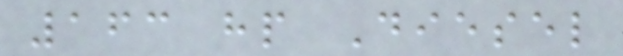163 hp Diesel
